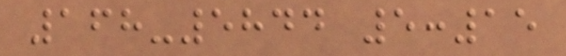168-5844 5:15
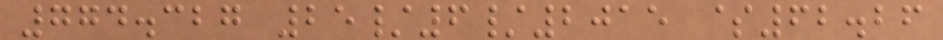774.327 25/6/2015 $62.26
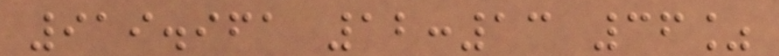919.961 12:13 36%
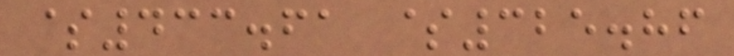$433.61 $325.86
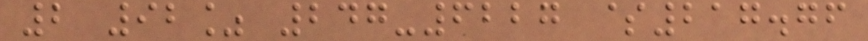2 92% 247-6227 $217.76
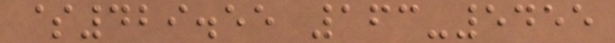$429.55 163-5455
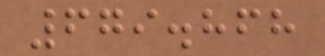679.868
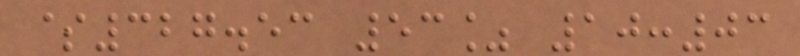$327.53 53% 10:03
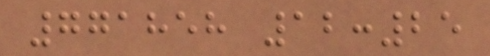771858 12:25
